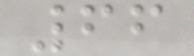66
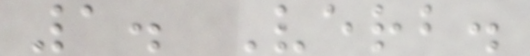1. Verb.
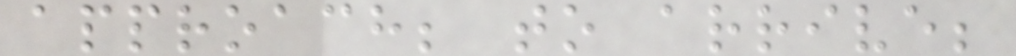approach; to arrive;
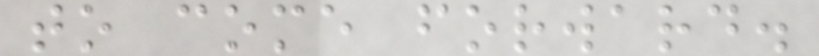to come forward.
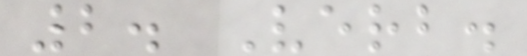2. Verb.
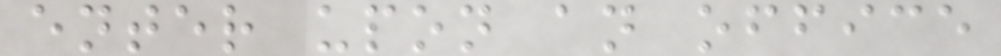enter upon an office
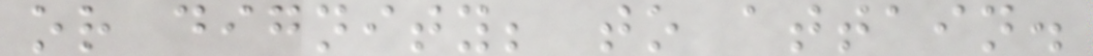or dignity; to attain.
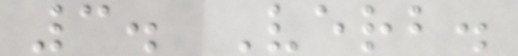3. Verb.
